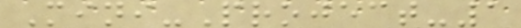Mini-Project-1
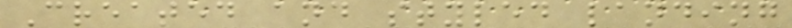Created and styled landing
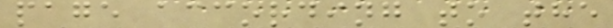page according to the
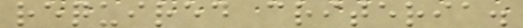required criteria.
